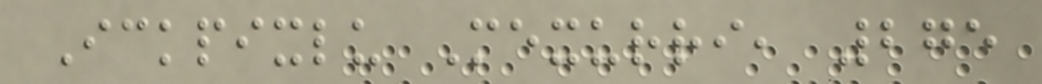Ickpixlu Mexurri, 275
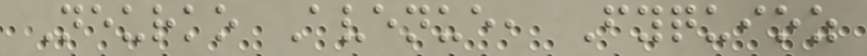Neurko Avenue, Fyquioz
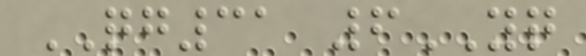QG31 6YQ
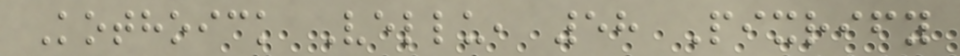Kothoick Vellu, 58 Pixrify
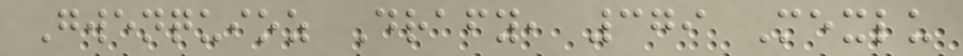Gwenquioz Drafy, 379 Mexlu
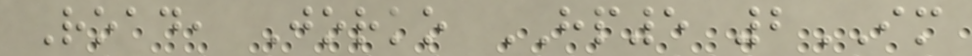Road, Jorko HP5 2IM
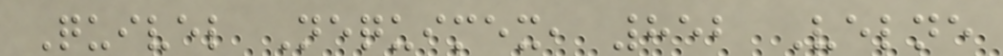Quivel Nequimex, 852 Velne
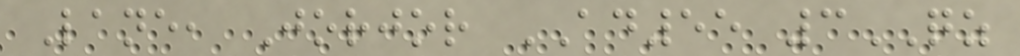Lane, Jorjor AD55 3QZ
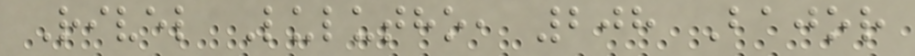Rivel Lulutho, 208 Bajor
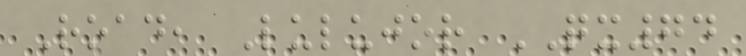Road, Lulujor QX74
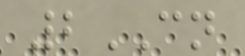2CN
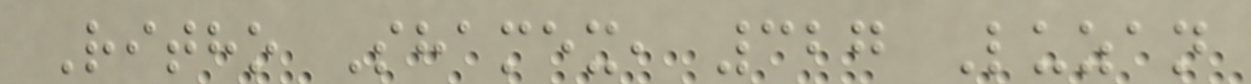Ritho Shamex, 327 Luzan
